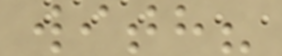with?
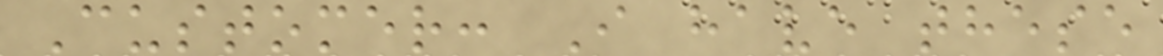Customer: I have these
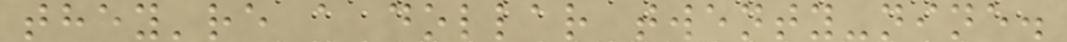they're a dollar twenty-nine.
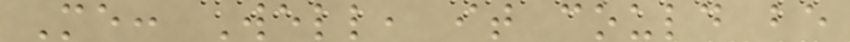Me: Well, it could be
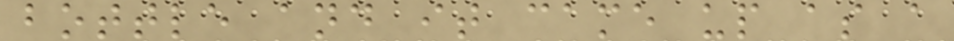bottle and it came up as a
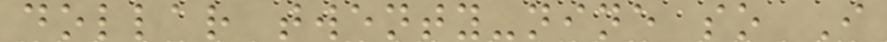dollar twenty-nine so I
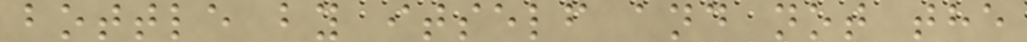bottle by itself and not the
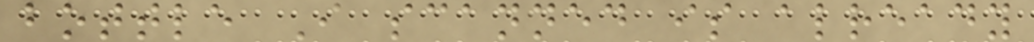bottle I scanned is already
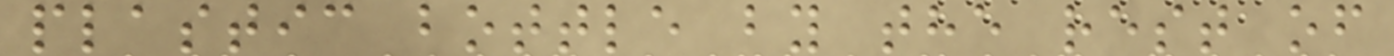plastic bottle by the rest of
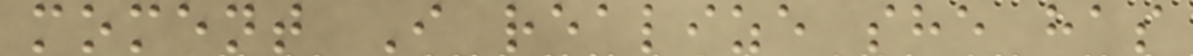moment I realize she has
